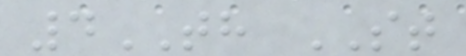4TH ST
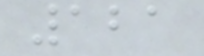121
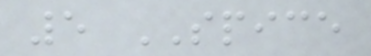5 SPICE
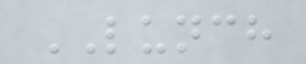LUNCH
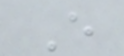E
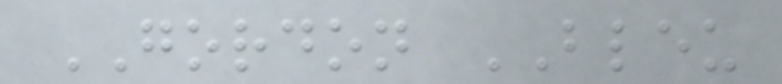GORDON BLEU
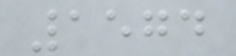1574
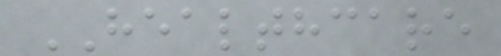HEALTHCARE
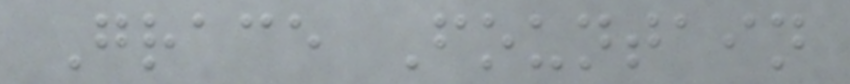Grace Fountain
